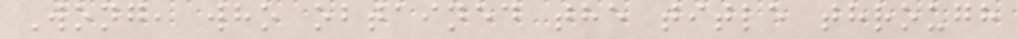Wong, who obtained the title through
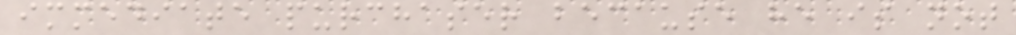immediate purchaser because he is not
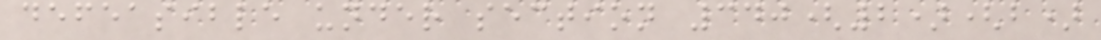defeasible under section 340(2)(b)
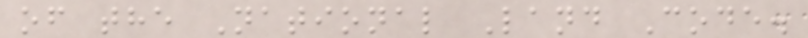of the National Land Code.
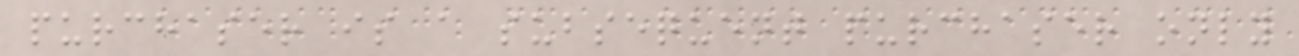purchaser is a subsequent purchaser only
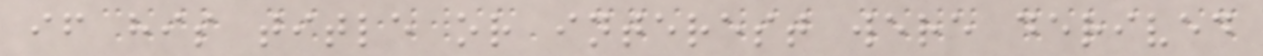if his title or interest were derived
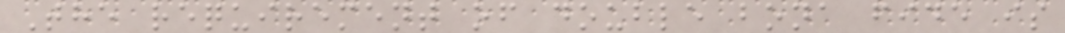The requirement of double bona fide is
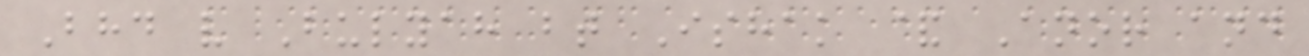Bhd v Bulyah bt Ishak & Anor and
